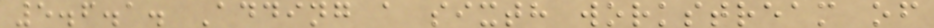5.6.1. Adding a sixth workstream of
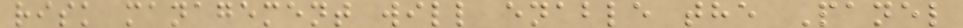risk management will enable the Panel
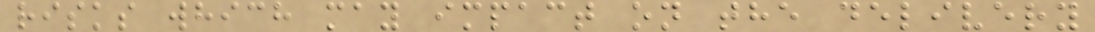risks which may impact on the delivery
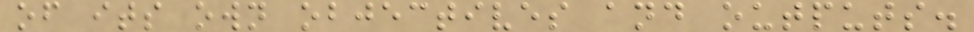of its own objectives and outputs.
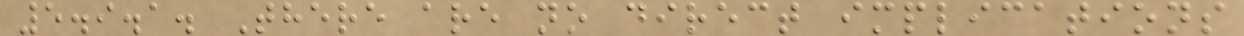5.9.1. There are no direct implications
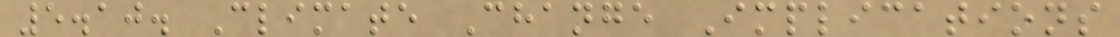5.10. Climate Change Implications
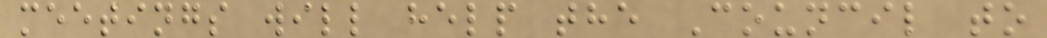meetings will help the Council to
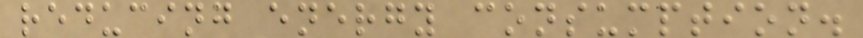reducing energy consumption.
